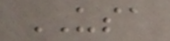USA
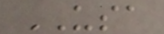USA
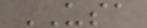USA
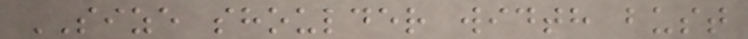SIZE shoulder width bust
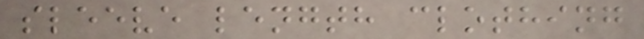sleeve length clothing
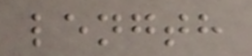length
